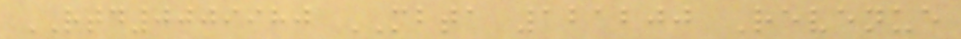RTD0009980 MBTA 121200 Revenue
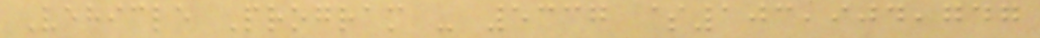Vehicle Program - 5337 $103,904,747
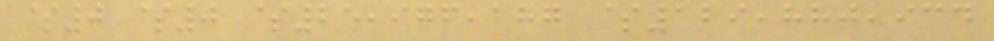$0 $0 $25,976,187 $129,880,934
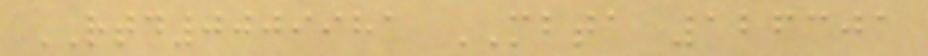RTD0009981 MBTA 126301
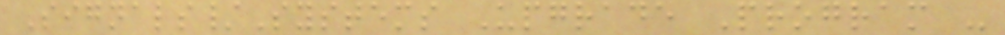Signals/Systems Upgrade Program -
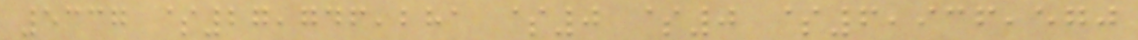5337 $27,746,281 $0 $0 $6,936,570
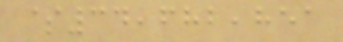$34,682,851
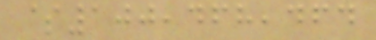$100,468,464
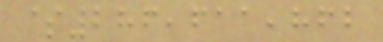$286,611,862
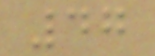47
